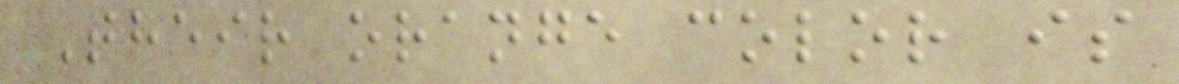Their orange color is
